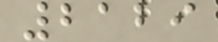2129
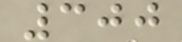300
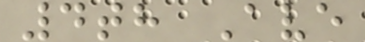4th Ave
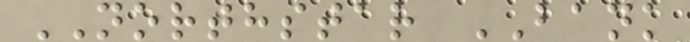NORTHSTAR BANK
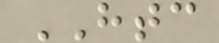HTC
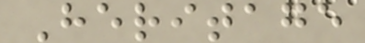Heritage
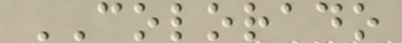COLORADO
